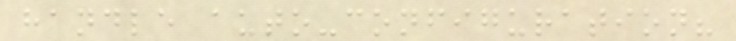handle auto-configuration?
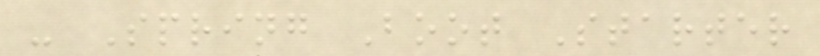- Spring Boot Starter
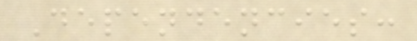Dependencies:
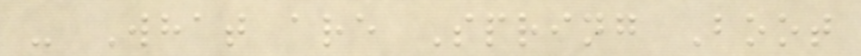- What are Spring Boot
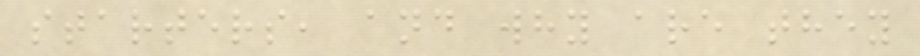starters, and why are they
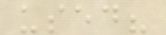used?
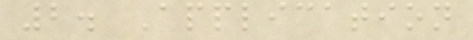2. Application
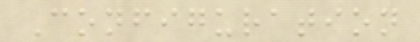Configuration
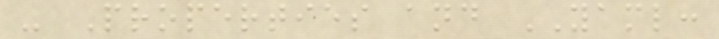- Properties and YAML:
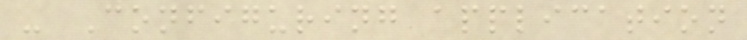- Configuring application
